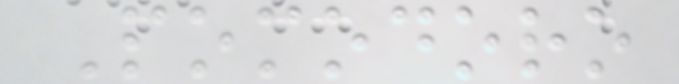Pomodoro
